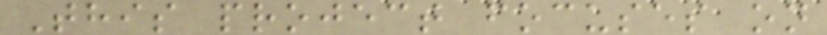This project focuses on
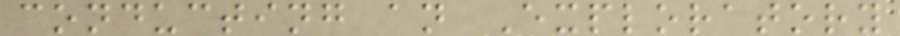conducting an Exploratory
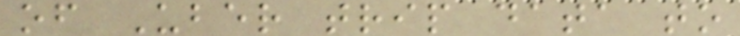of Uber trip data to
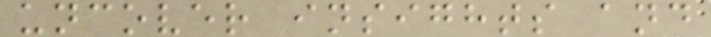uncover insights and
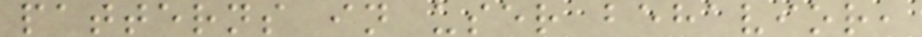patterns in user behavior,
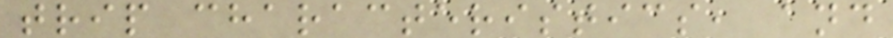trip characteristics, and
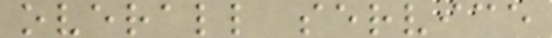overall service
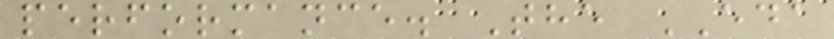performance. The EDA
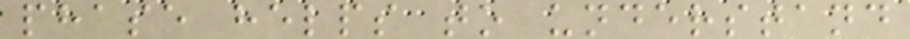phase helps to understand
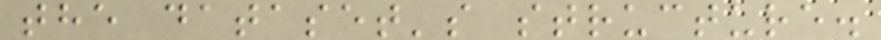the dataset's structure.
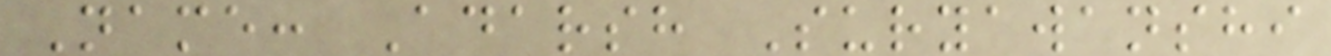Name: Adarsh Suryawanshi
